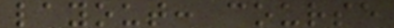layout: course
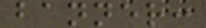banner:
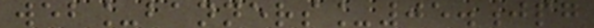web_banners_05.jpg
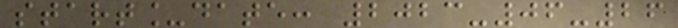start_date: 2023-06-26
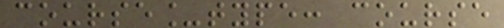course_type: course
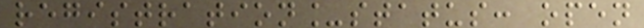registration_status: open
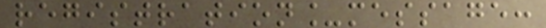registration_message:
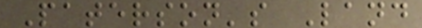Paterson's Land
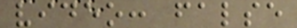video: false
